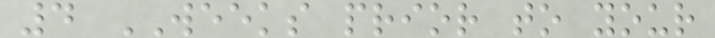4 WEEKS prior to your
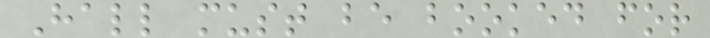Hall must be booked for
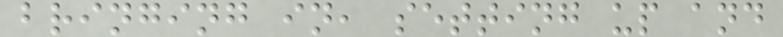bringing in, setting up and
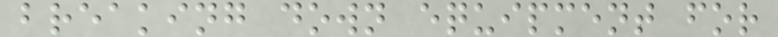breaking down equipment for
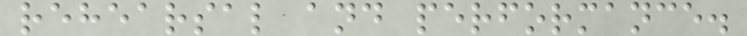rehearsal and performance.
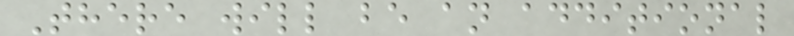There will be an additional
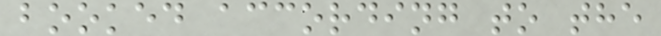booked according to the
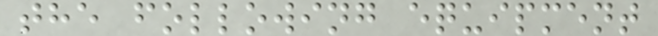the following equipment
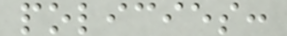policies:
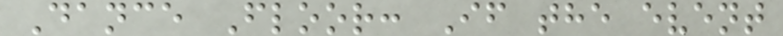Dance Floor: If the event
